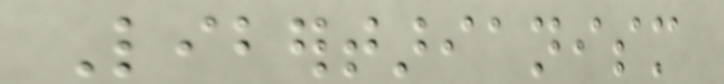Libertarianism
